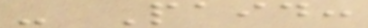- Paid:
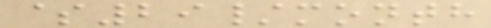$29/month
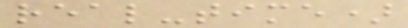real-time)
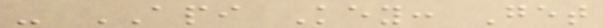- API Key: Get
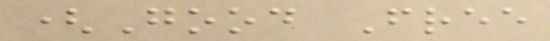(Good Free
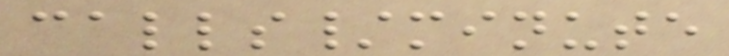calls/minute
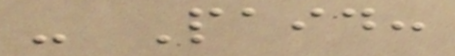- Paid:
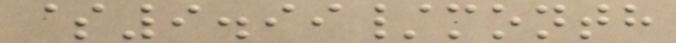$9.99/month
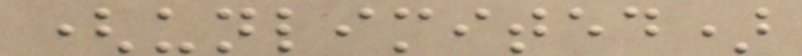(unlimited)
